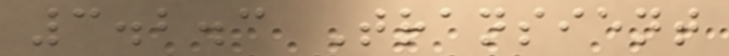3.2.3 Transient
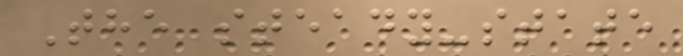The steady-state
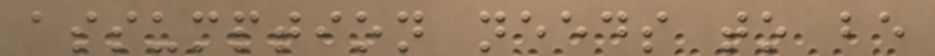assumption needs to be
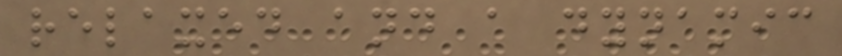relaxed and a dynamic
